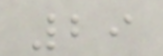29
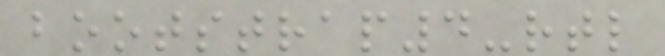bootstrap4-rtl
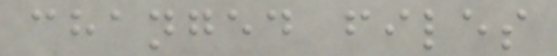changed files
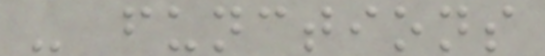- functions
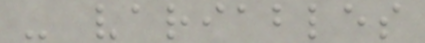- variables
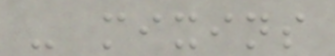- mixins
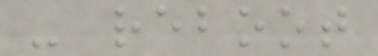- reboot
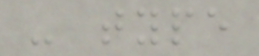- type
